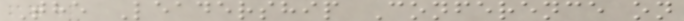The Leadership Conference on
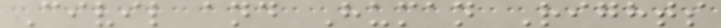Civil and Human Rights
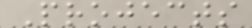Projects
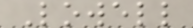Lowell
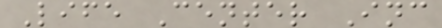Life Center Inc
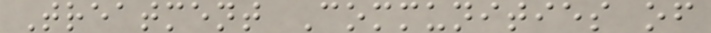Treatment Communities of
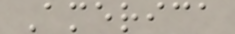America
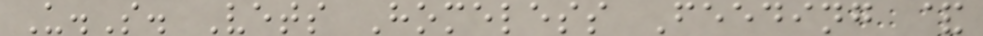U.S. Vets Homeless Feeding &
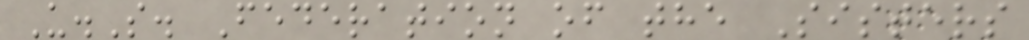U.S. Federation of the Sisters
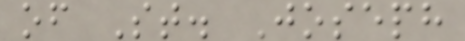of St. Joseph
